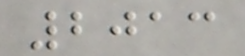2013
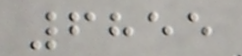6855
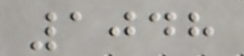1048
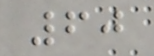60
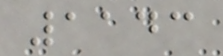1143
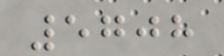5708
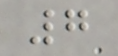7
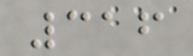316
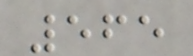565
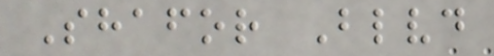Shafor Blvd
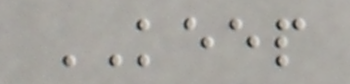KEEP
